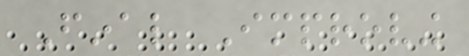Final Improving
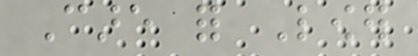Care for Lower
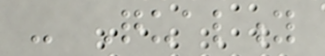- Quality
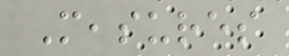Measures
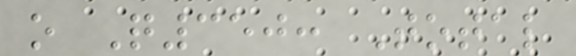o Q350: Total
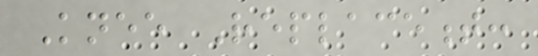Knee Replacement:
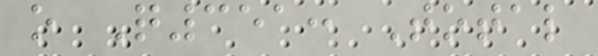o Q351: Total
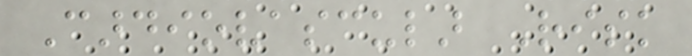Cardiovascular Risk
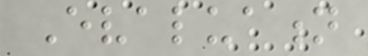Evaluation
